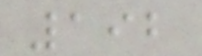192
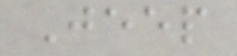Jeep
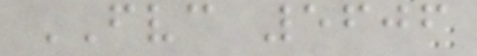FVC 5606
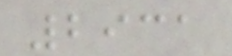2931
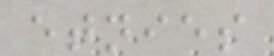etnies
